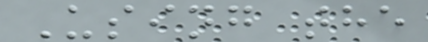Using the
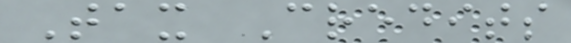Tax Credits
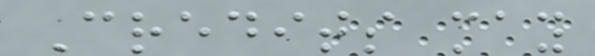Credits may
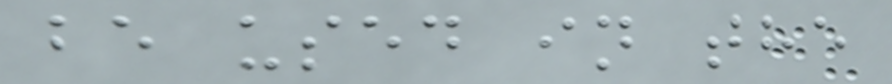be used in the
